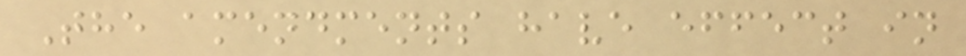The amendments have effect in
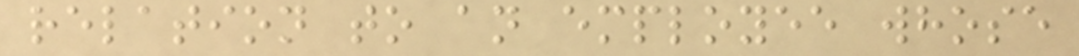relation to an employee whose
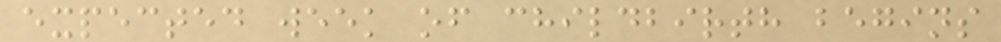expected week of childbirth begins
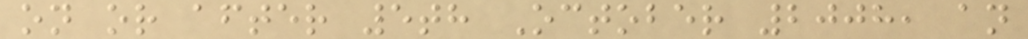on or after 5th October 2008, an
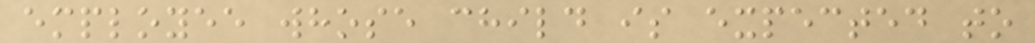employee whose child is expected to
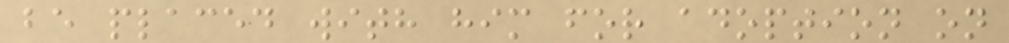be placed with him for adoption on
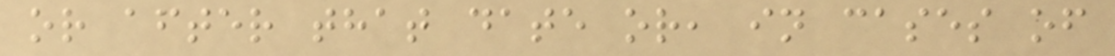or after that date or, in cases of
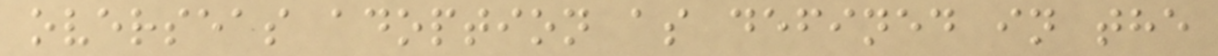overseas adoption as defined in the
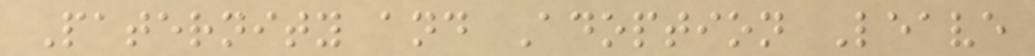Paternity and Adoption Leave
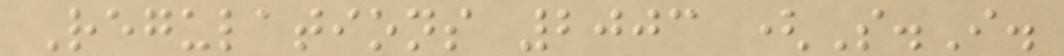Regulations 2003 (S.I.
